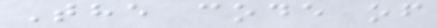The code of
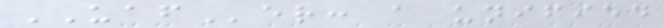UAFer: a unified
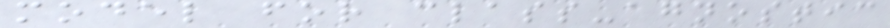model for class-agnostic
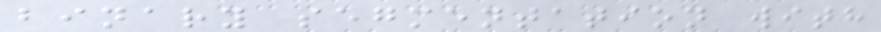binary segmentation with
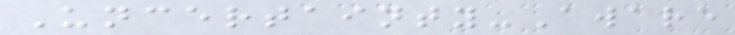Uncertainty-Aware
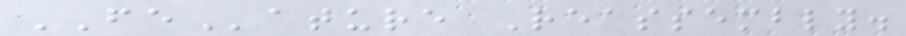FEature Reassembly.
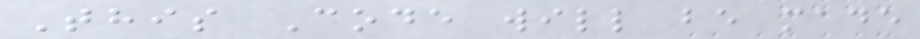This Code will be made
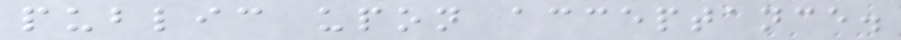public upon acceptance.
